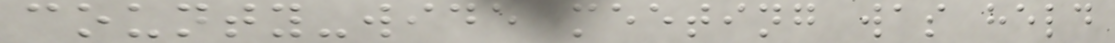county-wide meeting was held
